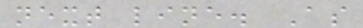next line. As
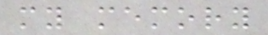my memory
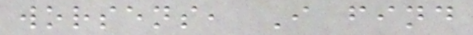worsens, I find
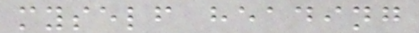myself heading
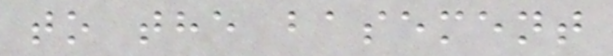to the basement
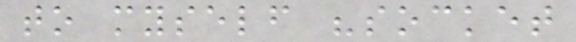to myself "socket
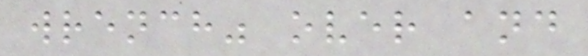wrench" over and
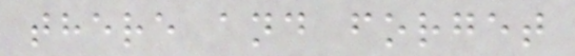there and forget
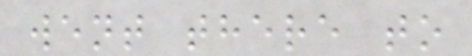went there to
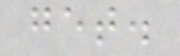get.
